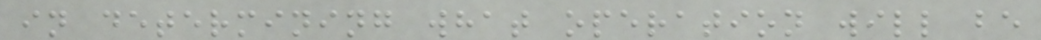in determining what operation will be
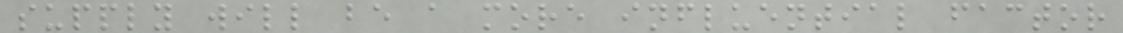supply will be a more influential factor
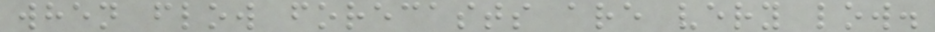when flow forecasts are very low.
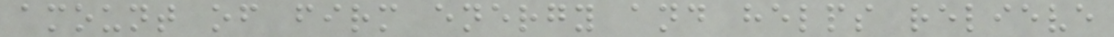amount of firm energy and helps relieve
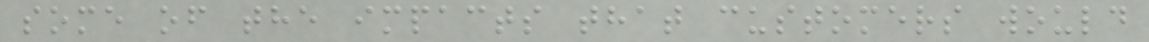some of the impacts that customers would
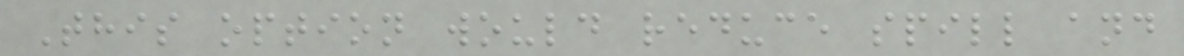This option would reduce spill and
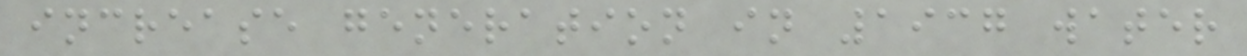increase generation in 1937 water
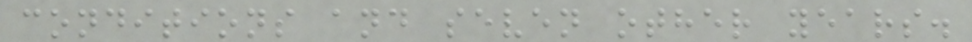conditions and seven other years.
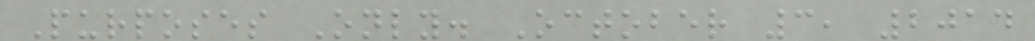Purposes Only. October 3, 2014
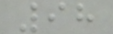98
